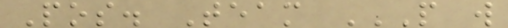Pos. Team P W
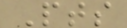Pts
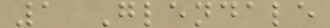1 Glendale
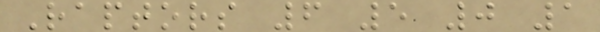Raptors 6 5 0 1
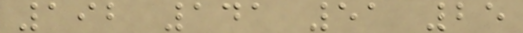192 141 51 25
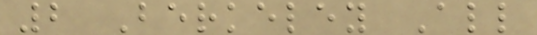2 Berkeley All
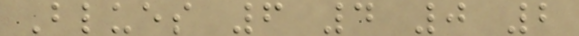Blues 6 4 0 2
